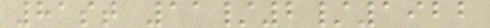81st 11/2/1922
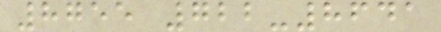8755 722-8641
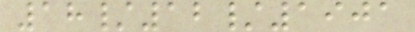18/12/1901
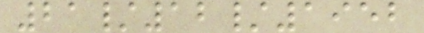21/12/1952
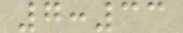7:33
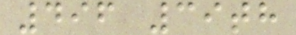496 39th
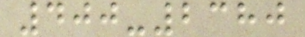400-2380
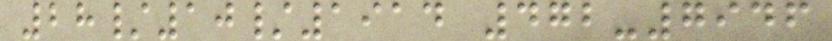28/10/1914 472-7946
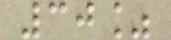30%
